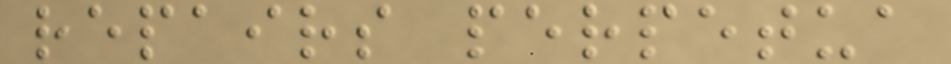repairs perpetua
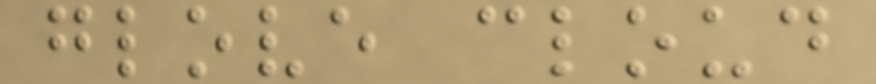glove cloud
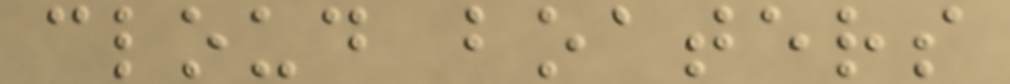cloud boaters
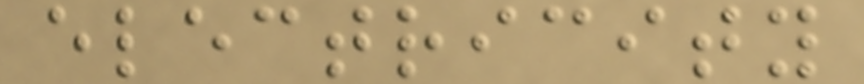electricity
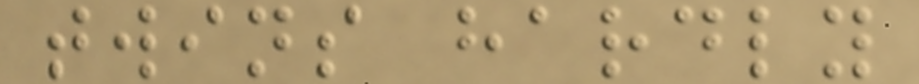twins hardly
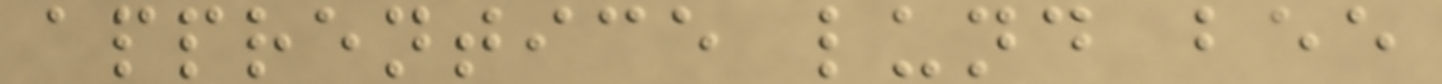apprentice lund bee
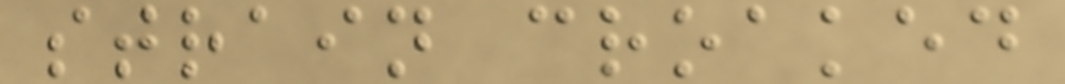strain croaked
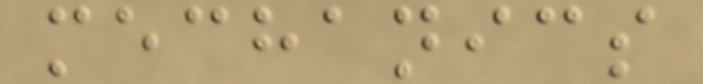mechanics
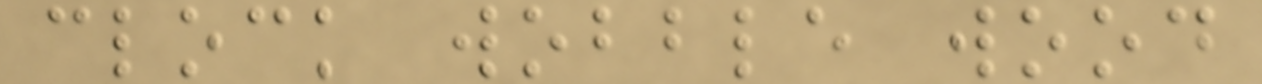clock wobble wood
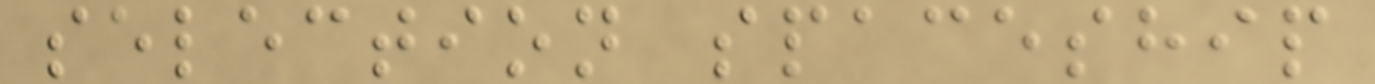selection spaceship
